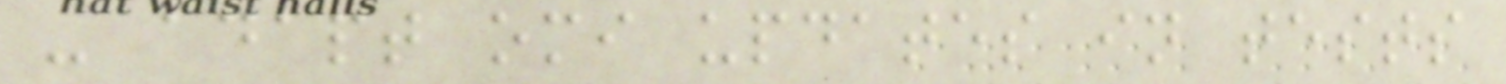- adapt omi updates in tests
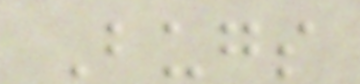Bugs
